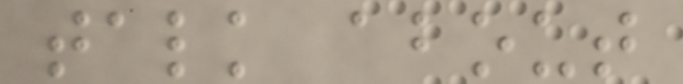talk about
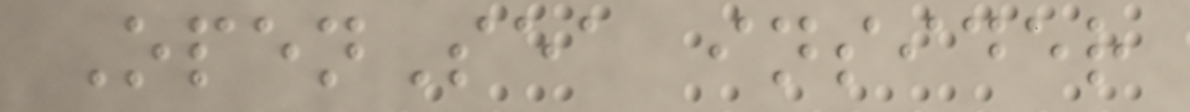OpenSea insider
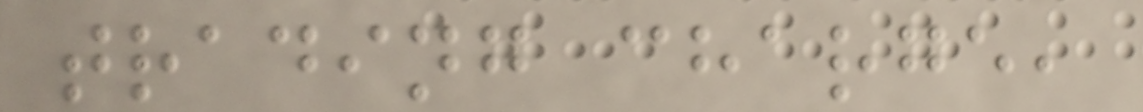trading charge,
